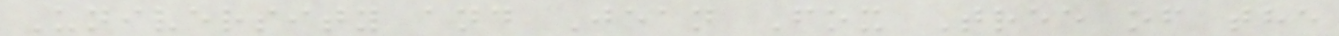University and Jean Fox Tree of the
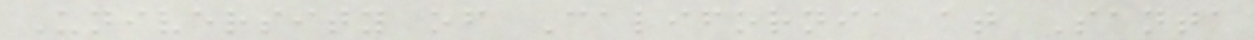University of California at Santa
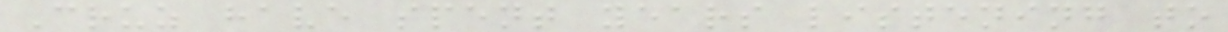Cruz have spent years listening to
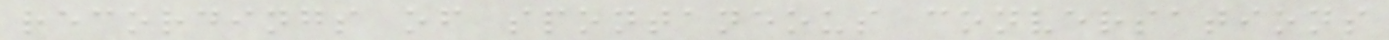recordings of spontaneous conversations
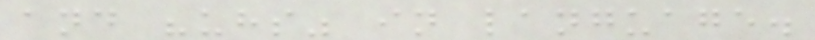and "uhs" in language.
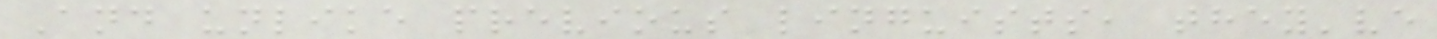And unlike previous linguists, they've
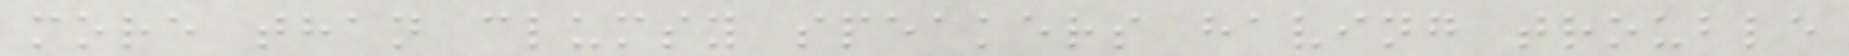more than clumsy speakers having trouble
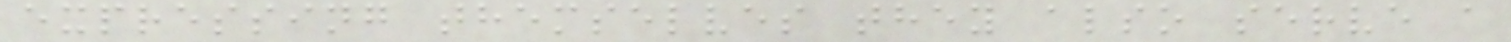expressing themselves they also serve a
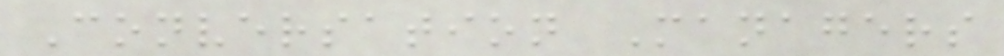Conversation Managers
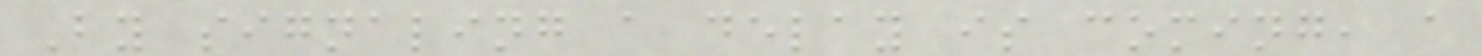By signaling a delay is coming, a
